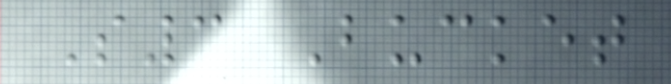S3 Bucket
